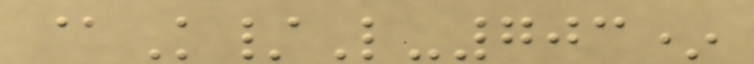@K/L-703*
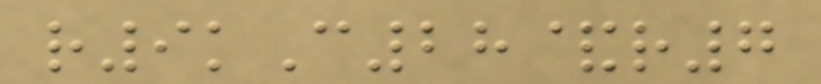r9kC28&r7
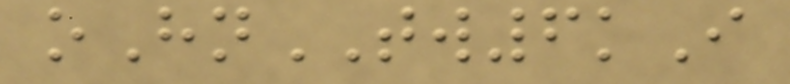oHnTW6kI
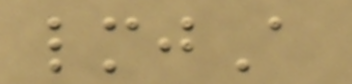lmjA
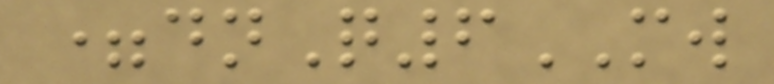=dnQ6MW
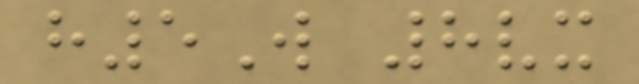h5W 8vx
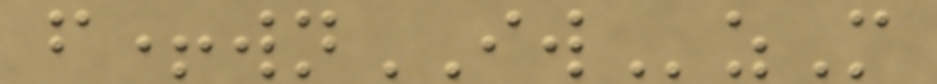f+wnIWzM
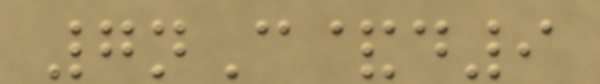7nC&d9
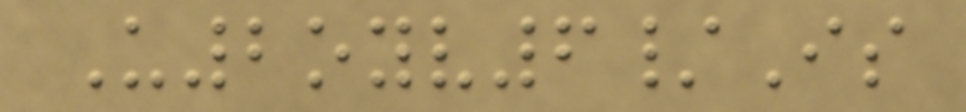U2oyv6/Is
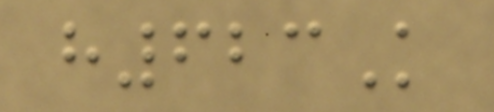h623K
